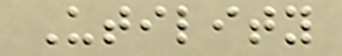Utility
